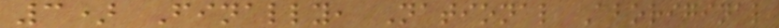3) Finally, National Aboriginal
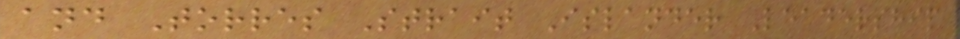and Torres Strait Islander Leadership
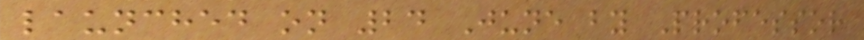launched on 24 June by Professor
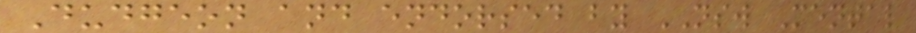Dudgeon and endorsed by NSW Mental
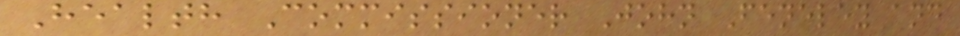Health Commissioner John Feneley and
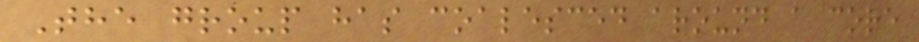The group has coalesced around a core
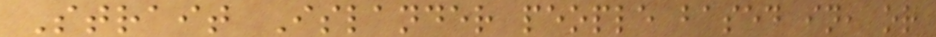Strait Islander people based in, or
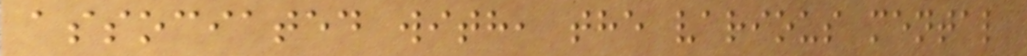associated with, the various mental
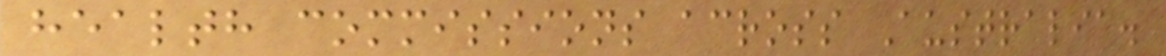health commissions across Australia.
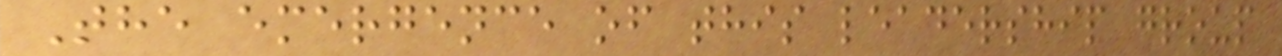The emergence of this leadership group
